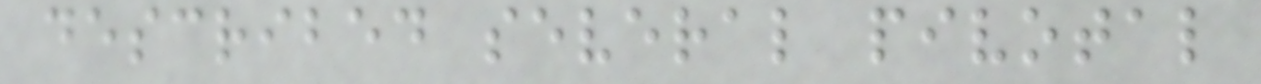described several pivotal
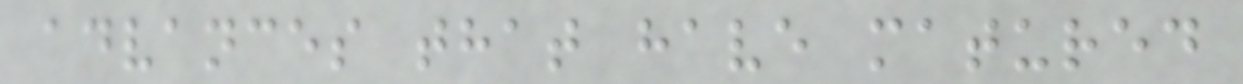advances that have matured
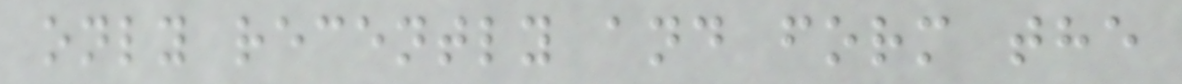only recently and form the
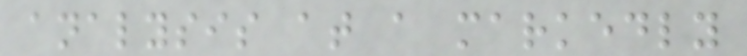analysis at a markedly
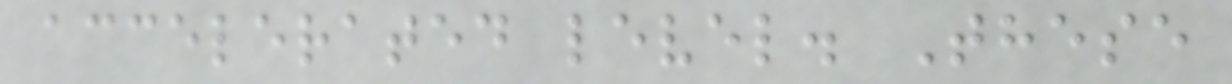accelerated level. These
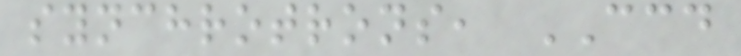synchrotrons, CCD
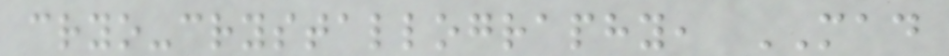cryo-crystallography, MAD
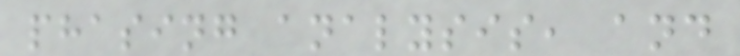phasing analysis, and
